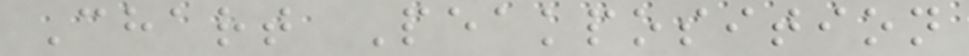Chart Peakposition
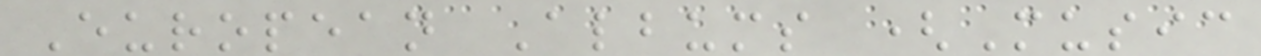European Albums (Music
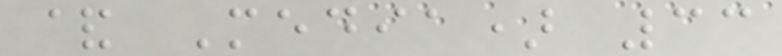& Media) 33
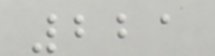221
